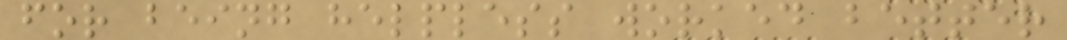for being helpless worked better
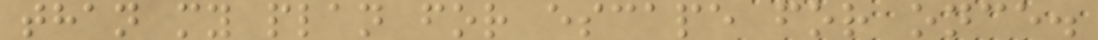than my plan for escape for once.
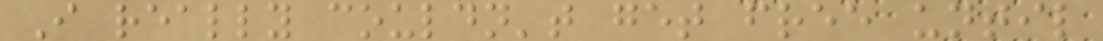I really couldn't get free until
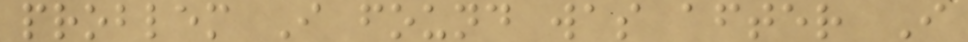problem I found was after I
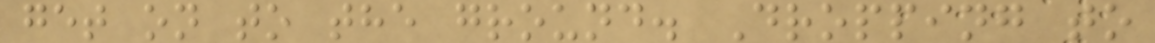get on to the ground. Dropping to
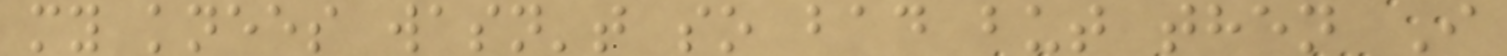my knees wasn't so bad but then I
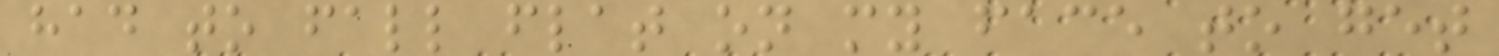had to fall flat on my face to get
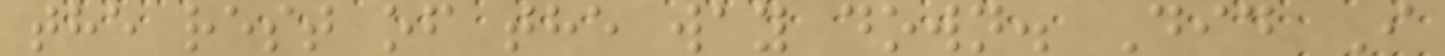the rest of the way down. Did I
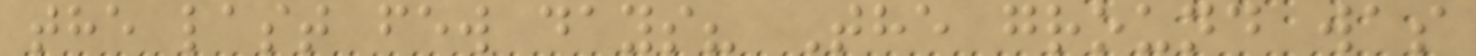the last few days? The ground was
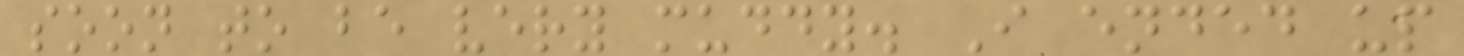soon to be very muddy. I ended up
